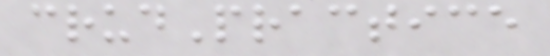crudPractice
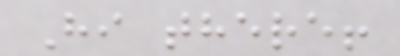Hi there!
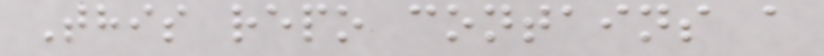This repo contains a
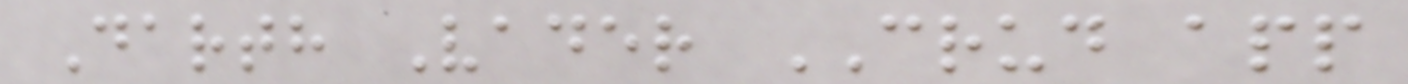Darth Vader CRUD app
